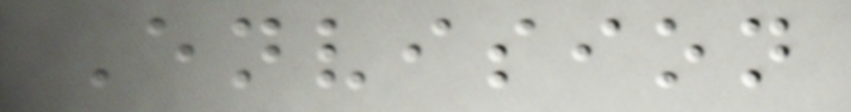Envision
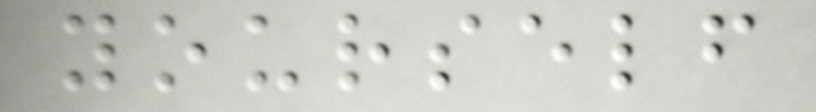yourself
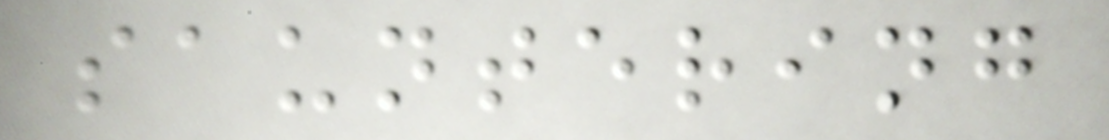sauntering
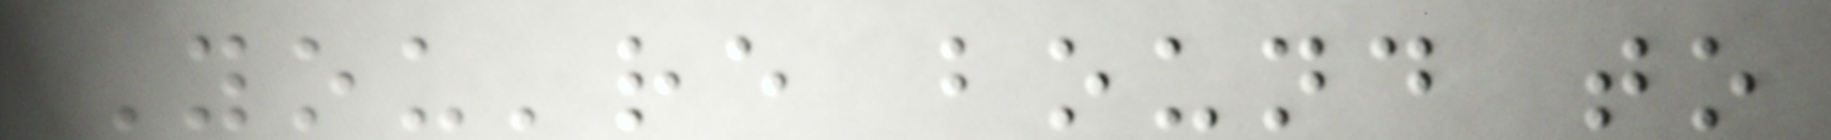You're bound to
